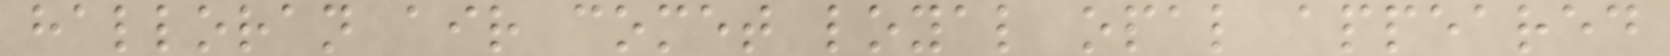halloran air comet loyal opal appeared
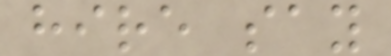hire say
